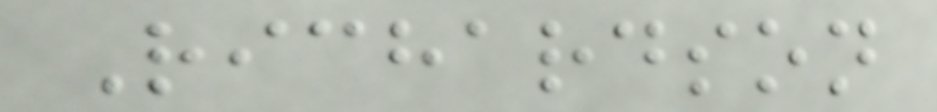Richardson
